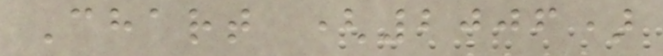Chart (2006)
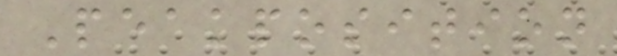Peakposition
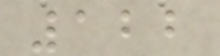122
